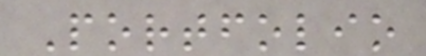Portfolio
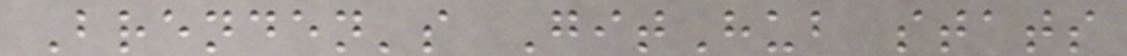Brenden's GitHub stats
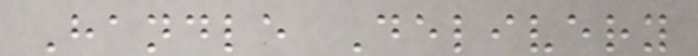Handle Delivery
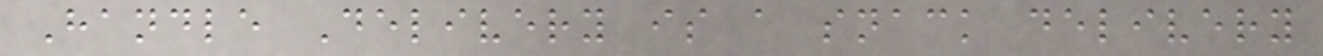Handle Delivery is a snack delivery
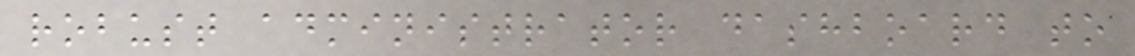robust administrator dashboard to
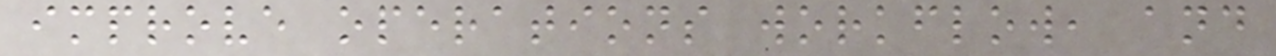improve operations workflow, and
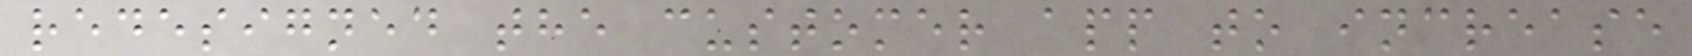redesigned the customer app to increase
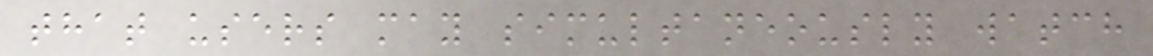that users may simultaneously watch
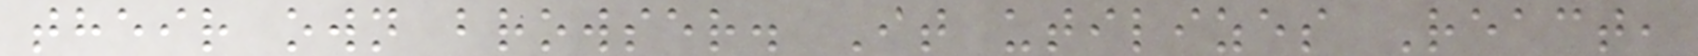their own browser. It utilizes React,
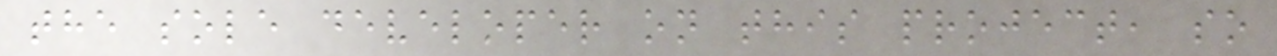the sole developer on this project, so
